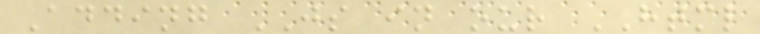Adding JS in our HTML
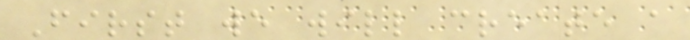First we will create a
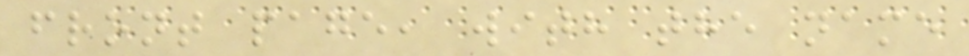front page, with the name
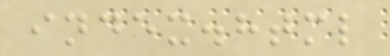index.html
